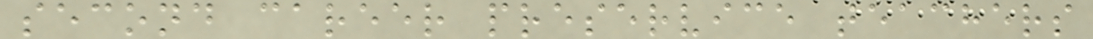second career preservice teachers
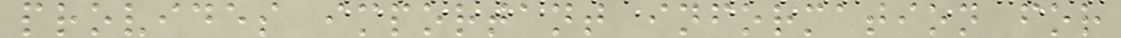provides important information for
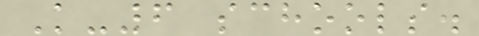K-6 schools.
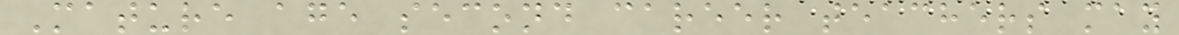Mature age second career teachers may
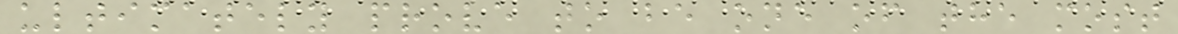ultimately prove to be one of the most
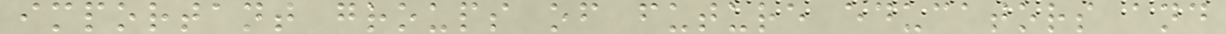important groups of future educators and
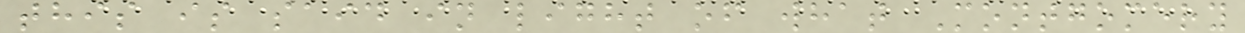this is said in light of what Montgomery
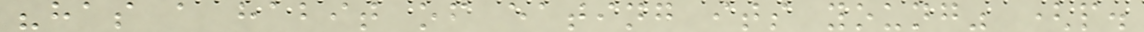"has a habit of eating its young" (p.
